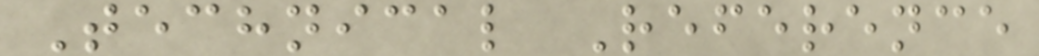Technical Reference
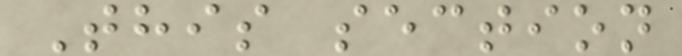This section
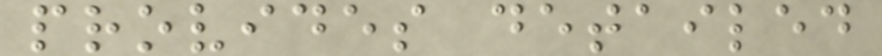provides detailed
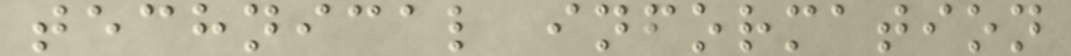technical information
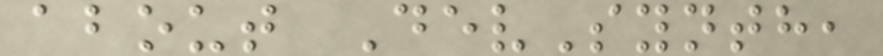about DevSynth,
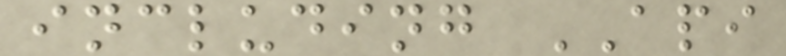including API
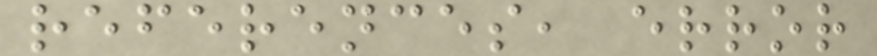references, error
